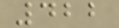422
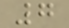7
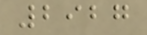2927
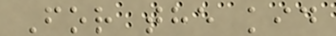For the kid
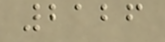2126
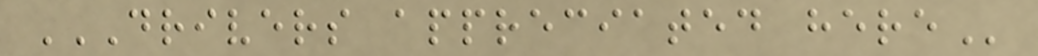DRIVERS APPRECIATED HERE
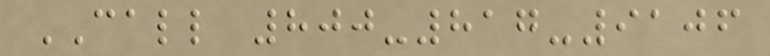CALL 800-817-9106
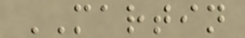MARTIN
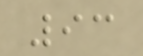93
